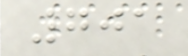701
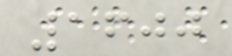1600
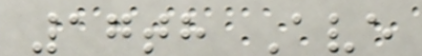17th Ave
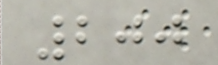200
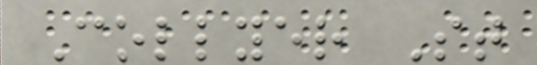Collyer St
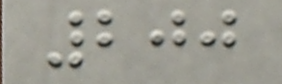200
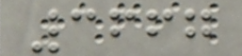3667
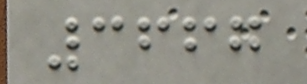3667
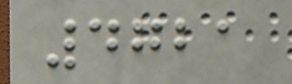4721
